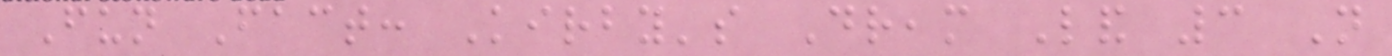Fun Fact: Kirby's Dream Land 3 Not
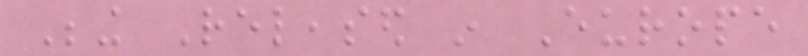Being Released in Europe
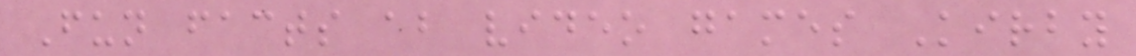Fun facts about video games Kirby
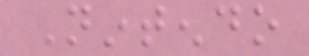Nintendo
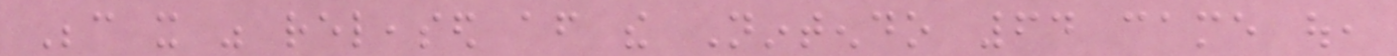Because it was released after the Nintendo 64 came out,
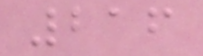216
